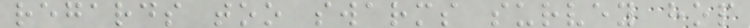regards too swarms survey hop
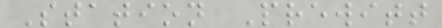Station Prewitt
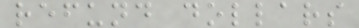refund dollars
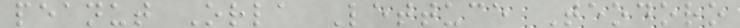peanut Orla Lettuce Teodoro
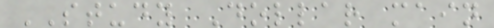STUDY Dollar main
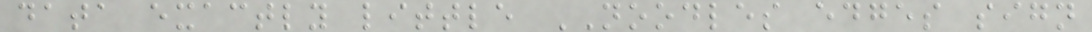data exactly little NOODLES edges sign
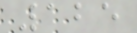125
